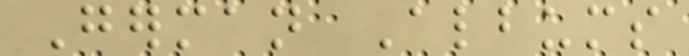German Albums
